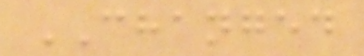CHANGED
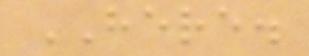HERE.
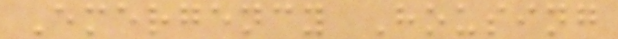Emergency Housing
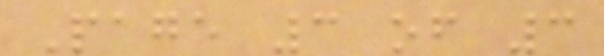Page 3 of 3
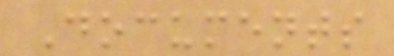Documents
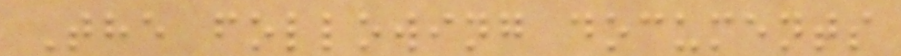The following documents
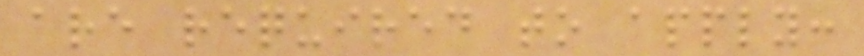are required to apply:
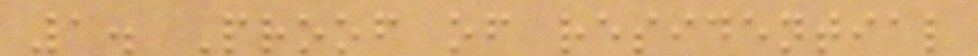1. Proof of residential
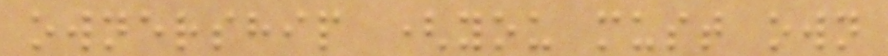ownership (you must own
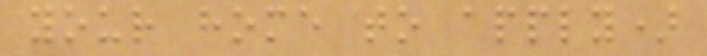your home to apply)
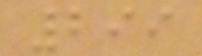299
